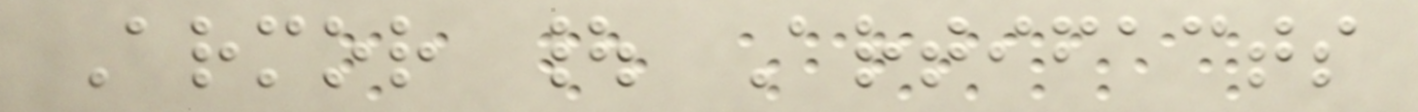Armor | Artifacts
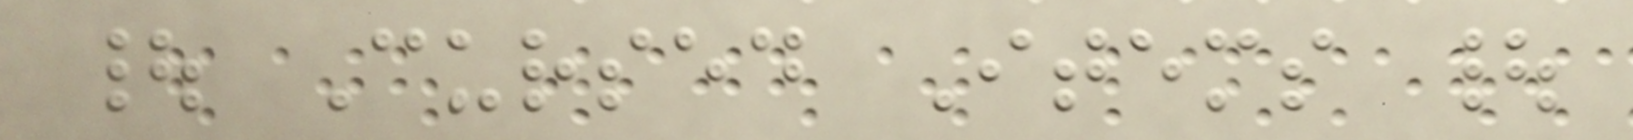| Cursed Items |
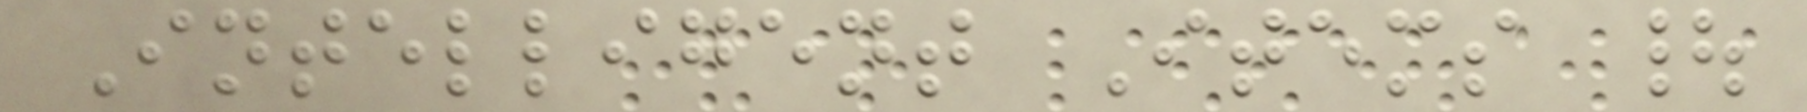Intelligent Items |
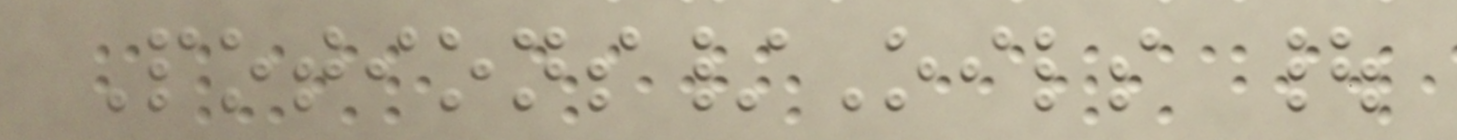Potions/Oils |
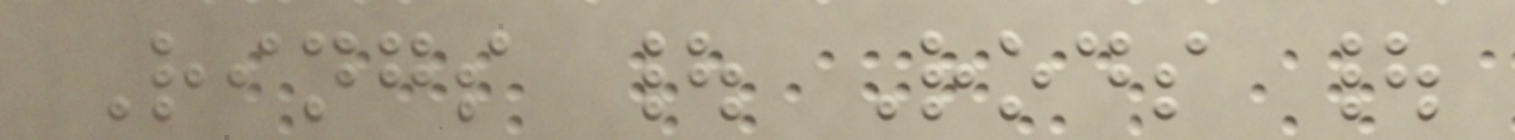Rings | Rods |
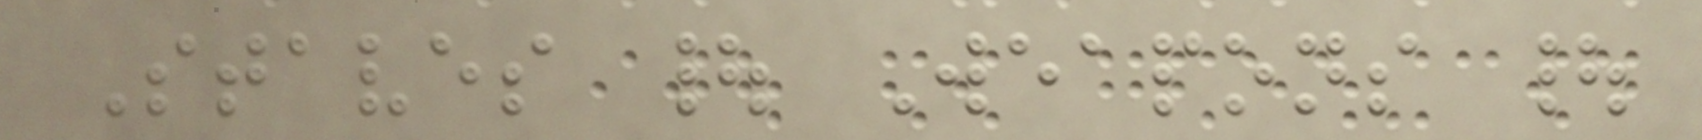Staves | Weapons |
